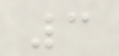3
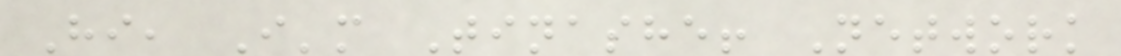Hi, I'm Tinashe! Network
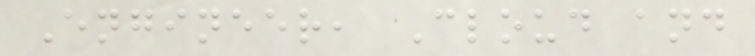Engineer, Cloud and
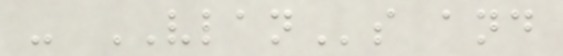- VLANs and
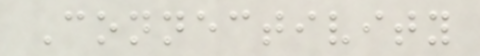Connectivity
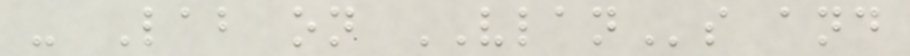- Lab on VLANs and
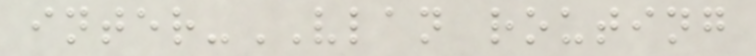inter-VLAN routing
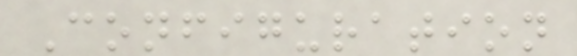Configuration
